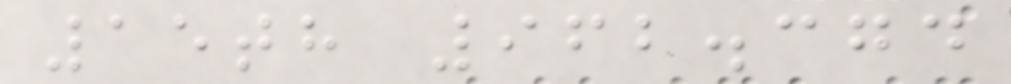15th 962.374
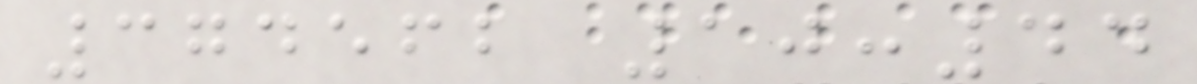374562 10:44
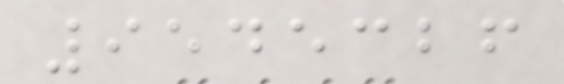9545326
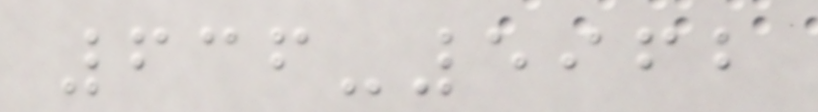636-5962
